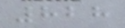828
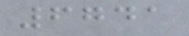6741
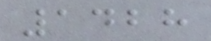1428
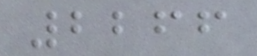2266
